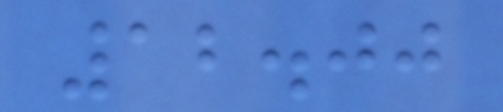12.00
